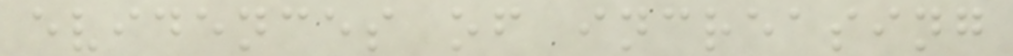evidences of increasing
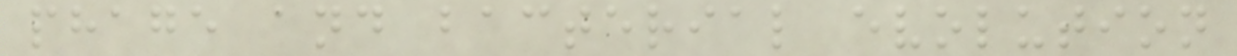phage and bacterial evolution
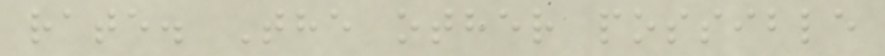rate. The other possible
